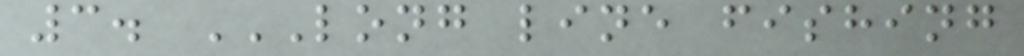3. LONG LINE FISHING
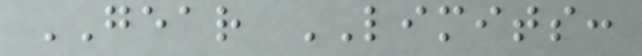GEAR LIMITS:
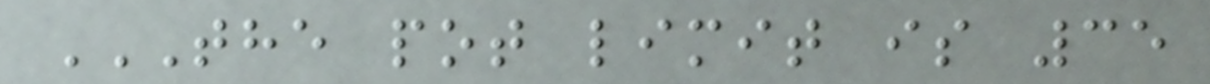THE POT LIMIT IS 35
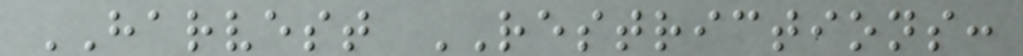HARVEST RESTRICTIONS:
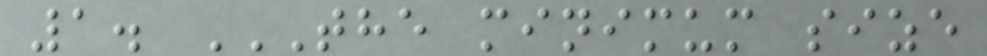1. THE MINIMUM SIZE
